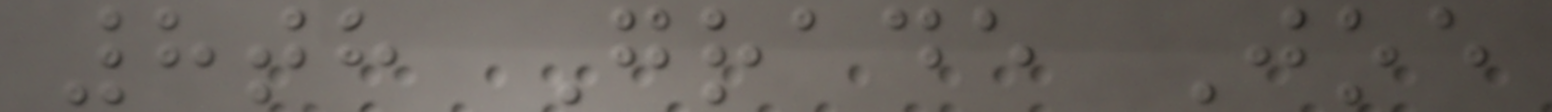8th Grade Joe
